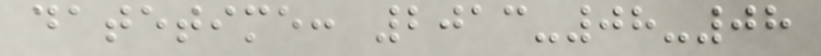datetime: 2013-08-08
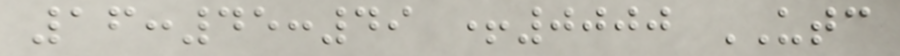16:45:49 +0000 UTC
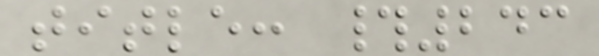title: #243
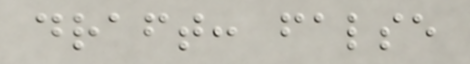draft: false
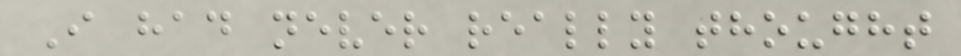I had never really thought
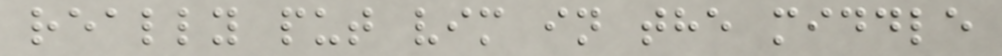really put vim in the middle
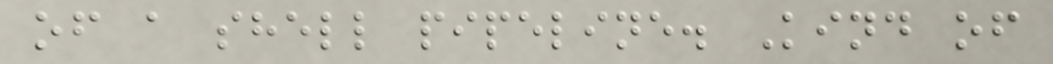of a shell pipeline. Kind of
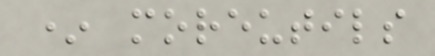* moreutils
